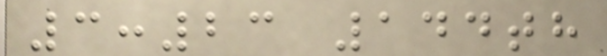3:23 144th
